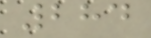284
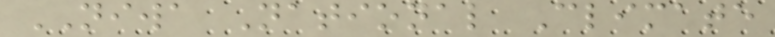NIWA National Climate
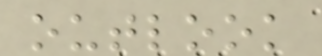outlook
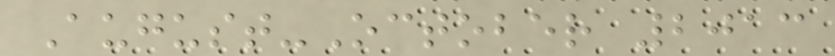August-October 2013
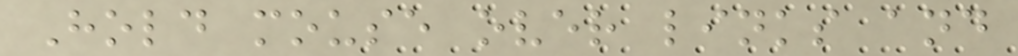Hold mouse over links and
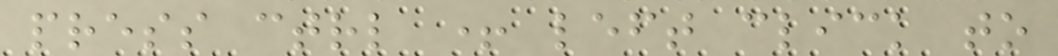press ctrl + left click to
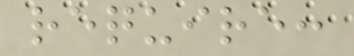require:
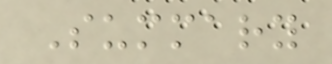Summary
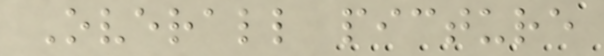Overall picture
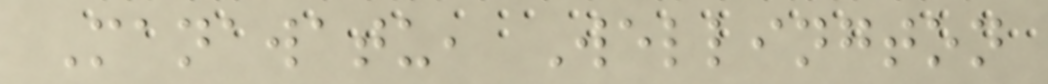Manawatu, Wellington
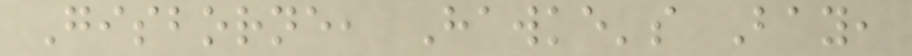Gisborne, Hawke's Bay,
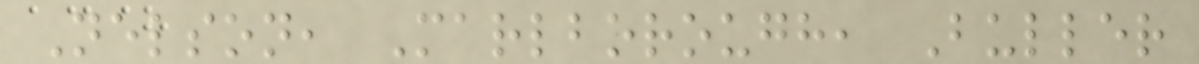Nelson, Marlborough, Buller
